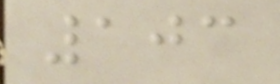103
